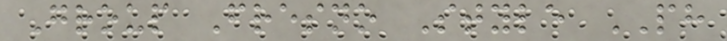Group Fresno Style PH
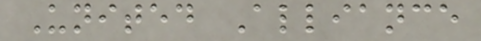United Alliance
